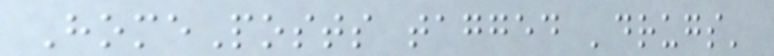HomePosts tagged 'drugs'
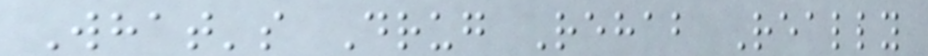What's Drug Rehab Really
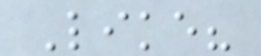Like?
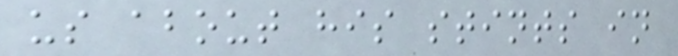us about his stints in
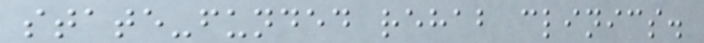state-funded rehab clinics.
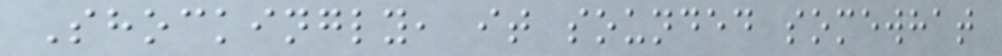Shockingly, it sounded somewhat
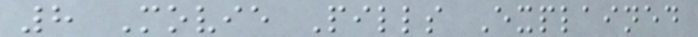8 Movie Pills Explained
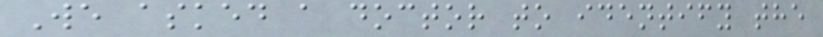We asked a doctor to identify the
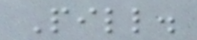Pill.
